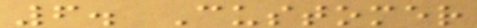6. Customer
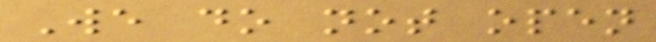We do not open
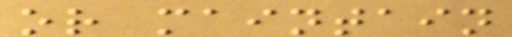or maintain
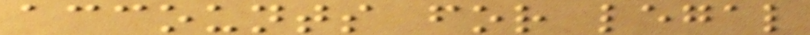accounts for legal
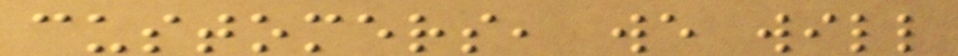customers, we will
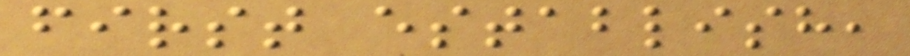first establish,
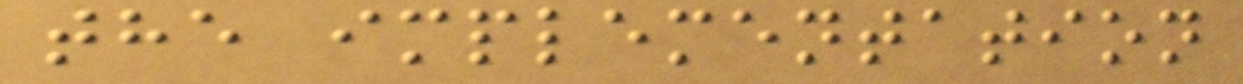the implementation
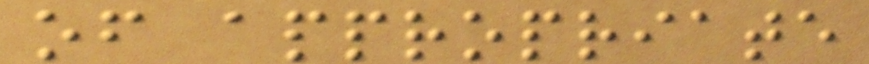of appropriate
